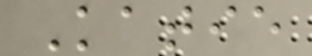Katie
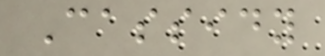Cassidy
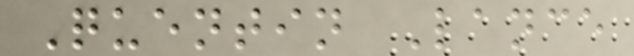Quentin Lance
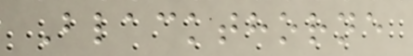Blackthorne
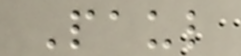Paul
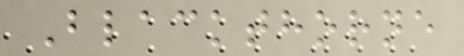Blackthorne
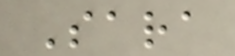Sara
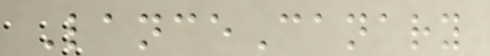LanceCanary
